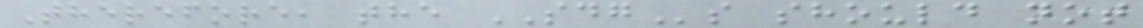Therefore, the SDGs should not
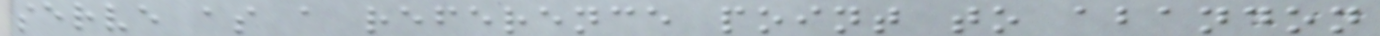serve as a reference point to abandon
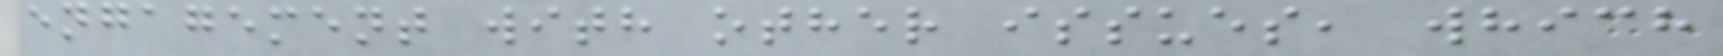engagement with other issues, which
